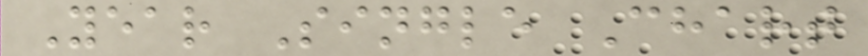Year Single Chart
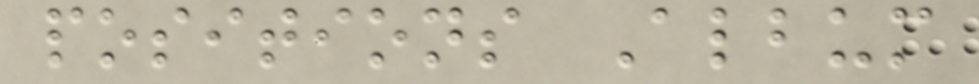positions Album
